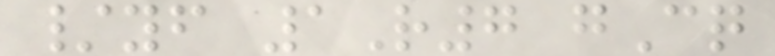/yf 1R7 gCq
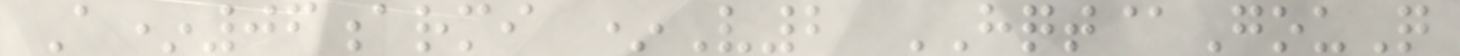A*06armi *V2 HQT@GouQ
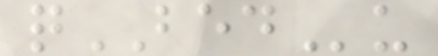qBEDu
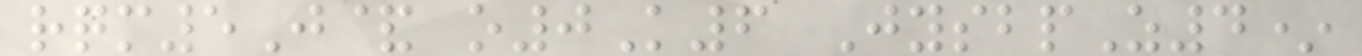rqm5J& o0K6 JysbpZ4*
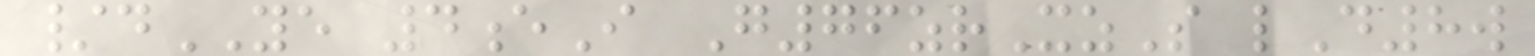/dYE 4eI G76zrXzS lD8w
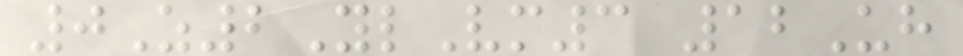0Z2YlVm3 12Uh
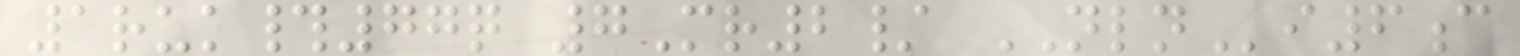1ruk#77q 7Mr2/ NLNi6c
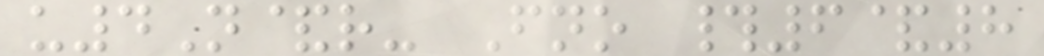u4N&r- Fno #6&8
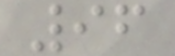96
